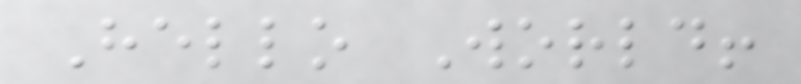Hello World!
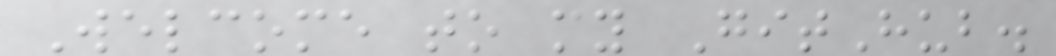Welcome to my GitHub.
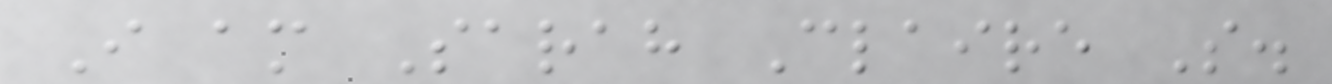I am Sarah Claire S.
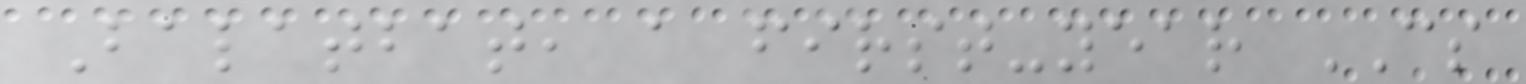Balatbat, a first-year CS
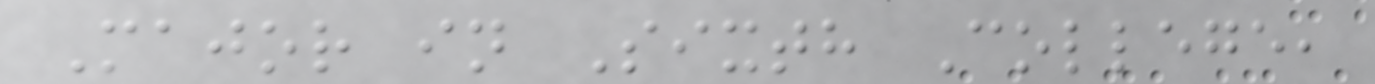Major in Sixth College,
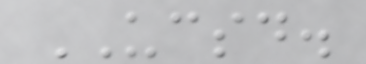UCSD.
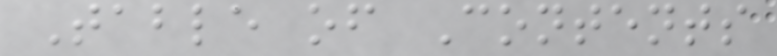Table of Contents
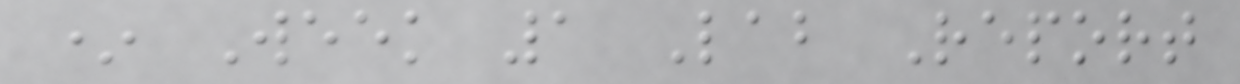* Week 1 Lab Report
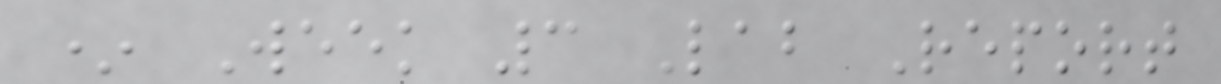* Week 3 Lab Report
